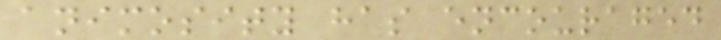animosity has encouraged
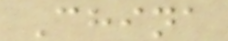China
